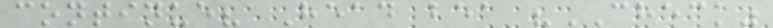continue? Head bea "CHECK"
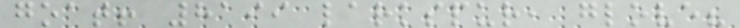goat! 8199 larkspur, glove?
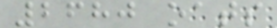2680 oats
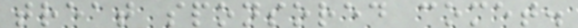treat sponsored comet.
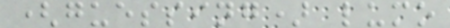(guessing) lumo
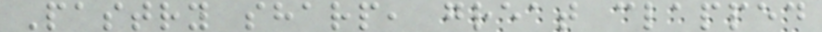Pastry sharp, great clapped
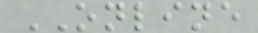ONLINE
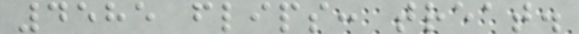4585 flips: treat.
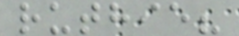ruthie?
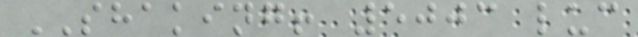SHAKING! 5003 luc
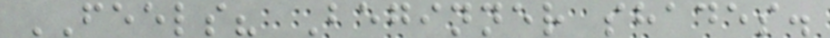FEELS? Beginner shades.
